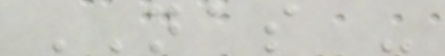NAS -
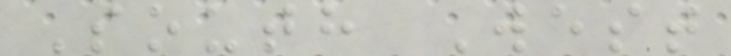South West
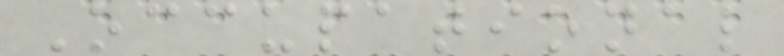Occupational
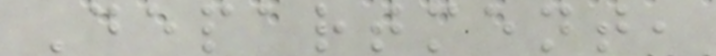Department,
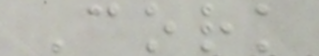Cork
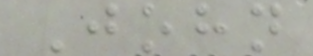John
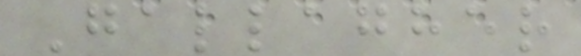Gallagher
